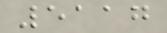5117
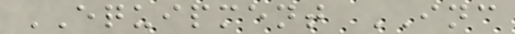EQUIPMENT INC
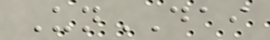UnDAI
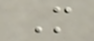M
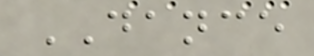DANCE
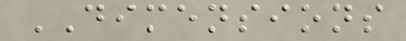DIMENSIONS
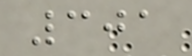301
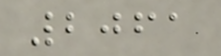2061
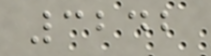3242
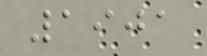1901
